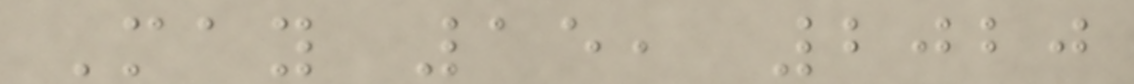May 15, 2020
